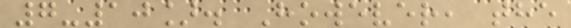7-10]. However, the
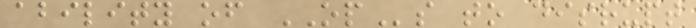ability of OPs to disrupt
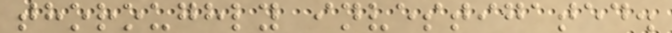thoroughly investigated.
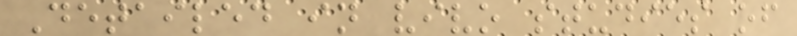Detailed in vivo studies of
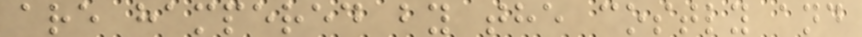are hampered by the costly and
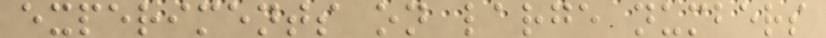experiments on large numbers
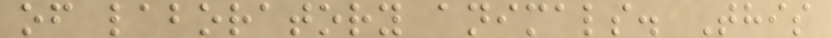of laboratory animals. This
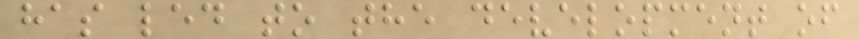has led to the development of
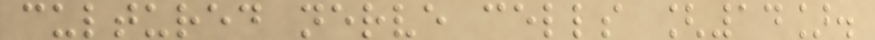cultured nerve cells [14].
